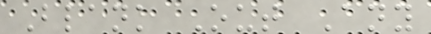Blank Out Any
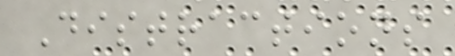Distractions
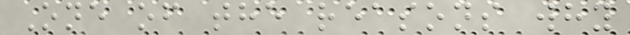One of the reasons why
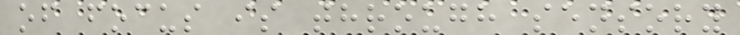of focus is through sensory
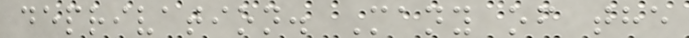deprivation. Many of the
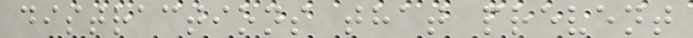distractions that prevent
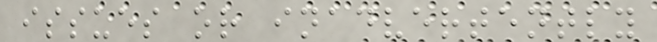issues or inadvertently
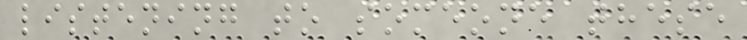listening to someone these
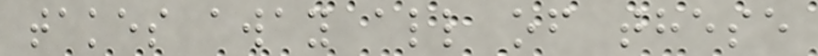takes away all of these
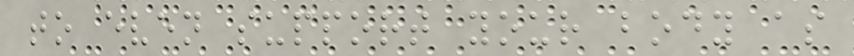to even support your body as
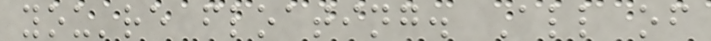you're floating. All of
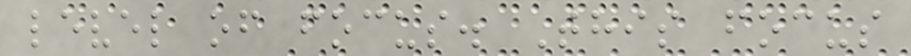level of focus. This focus
